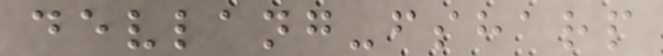devlang-fsharp
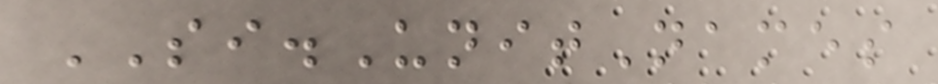SI.UnitNames
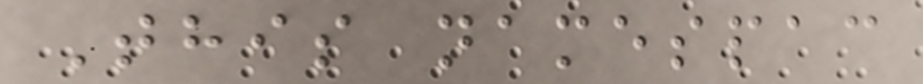This namespac
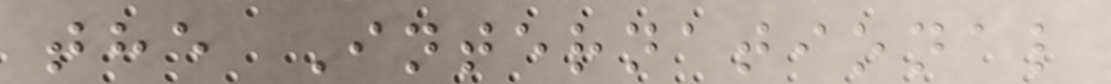the International
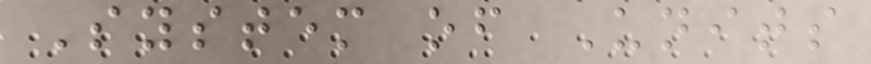System of Units
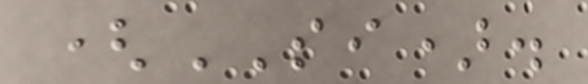(SI).
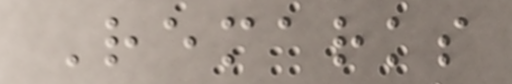Remarks
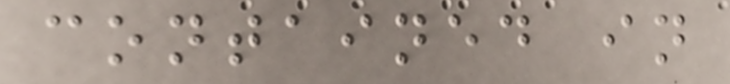contained in
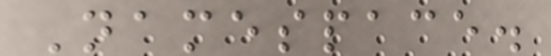Namespace.
